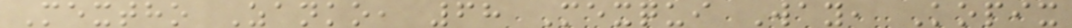Mextho Zanko, 68 Mexqui Way, Kopix
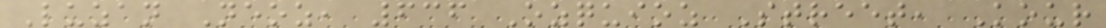Luzan Neoz, 636 Ozquioz Street, Kour
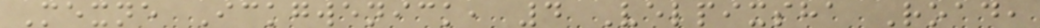Mexne Ickgwenick, 4 Velpixsha Road,
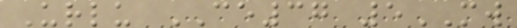Urlu CE37 5MW
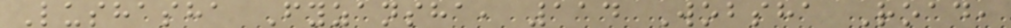Lushasha Fyzansha, 114 Wobsha Road,
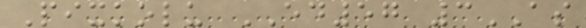Pixkolu ED57 3AS
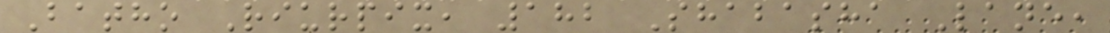Batho Riurpix, 182 Shabasha Lane,
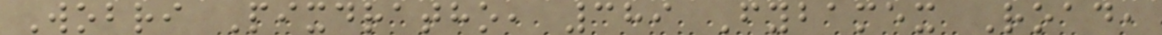Wobri Pixdratho, 389 Fybamex Road,
